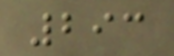293
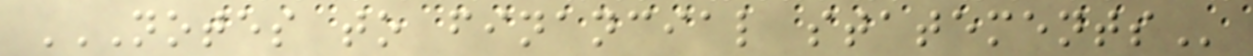NOTES TO FINANCIAL STATEMENTS
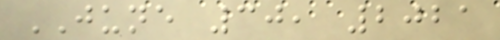JUNE 30, 2021
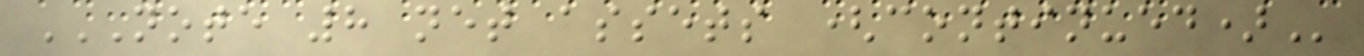NOTE 8 NET ASSETS (CONTINUED)
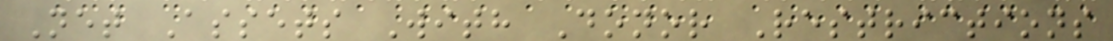Net Assets With Donor Restrictions
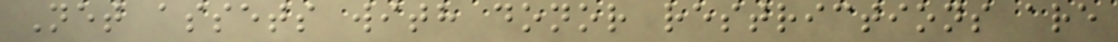Net assets with donor restrictions are
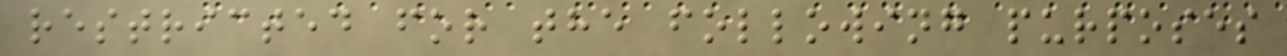restricted for the following purposes
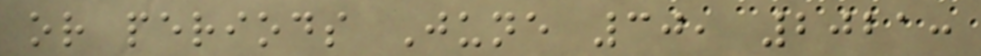or periods June 30, 2021:
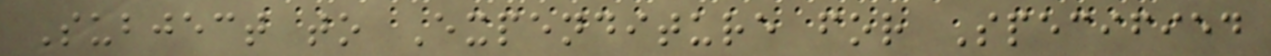Subject to Expenditure for Specified
